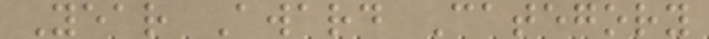Year Award Category
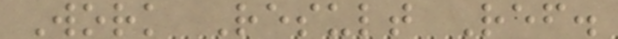Work Result Ref.
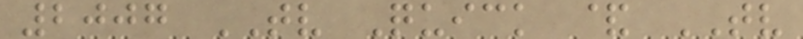2007 TV Quick & TV
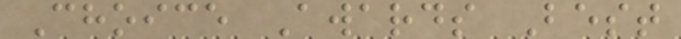Choice Awards Best
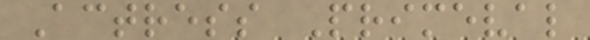Actress Primeval
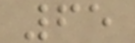65
